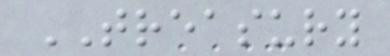TREASURY
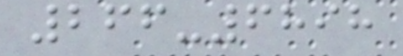266-6898
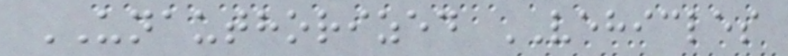UNAUTHORIZED VEHICLES
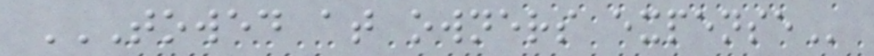TOWED AT OWNERS EXPENSE
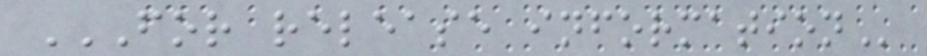FOR RELEASE INFORMATION
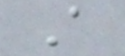A
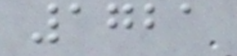1721
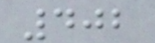402
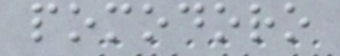pomodoro
